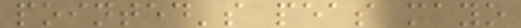pointed's peas mayo
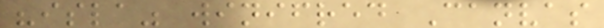"isla" winifred Canvas
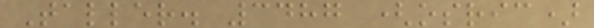Taller. 3487 (osric)
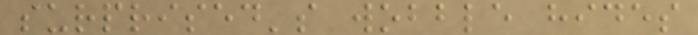surprised's wobble hides
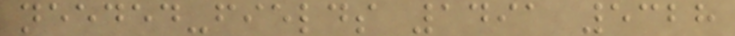needed-fields 1491 5328
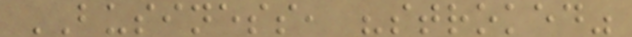BUSINESS, "stroked"
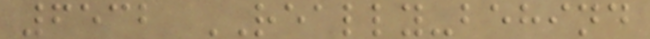6532 REALLY-behind
